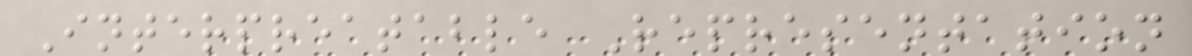Interpreatable Representation
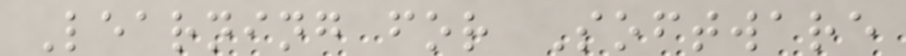Learning for Software
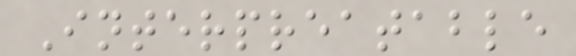Interpreatable
